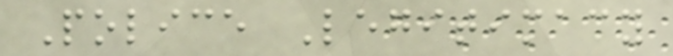Police Legitimacy
